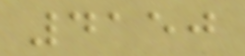4150
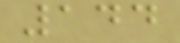144
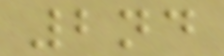2nd
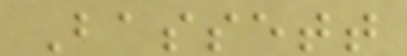Bassett
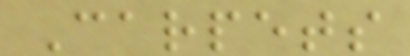Carpets
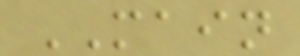MAIN
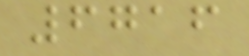6716
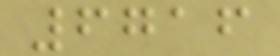6716
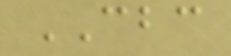CBC
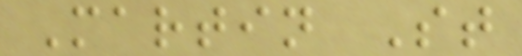Martin St
